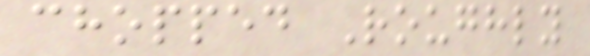chopped Roughly
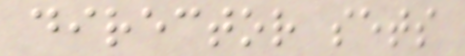director sets
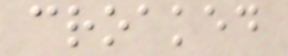croaked
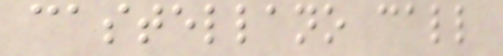castellano call
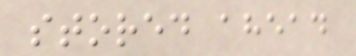stored ahead
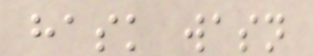hask wasn
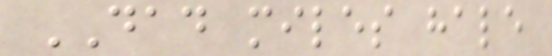DAD miles hale
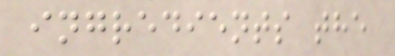ingredients the
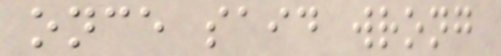once said wrong
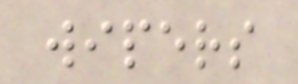wipers
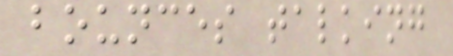bounces talking
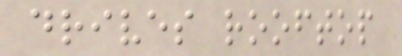drives rooftop
